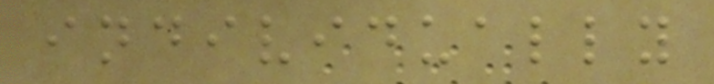individually
